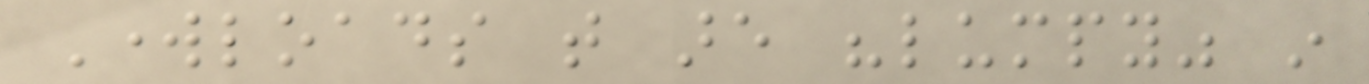Workloads that are "lumpy" in
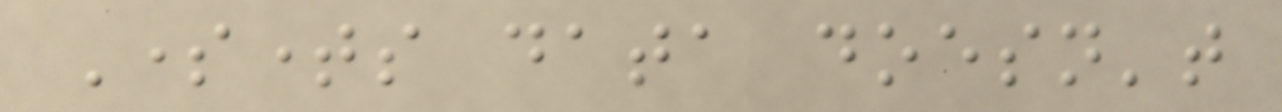Sometimes data doesn't
